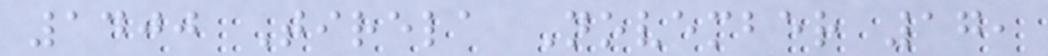1400 Tirela November 17,
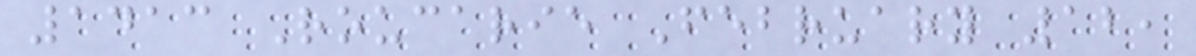1413 Roucarie February 12,
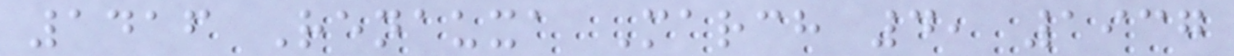1416 Renauxa March 4, 1937
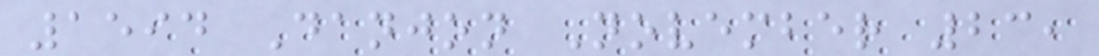1594 Danjon November 23,
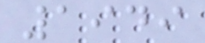1949
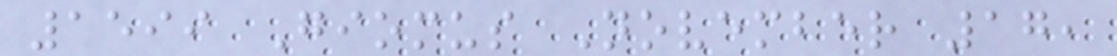1599 Giomus November 17,
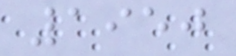1950
